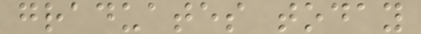graduates today
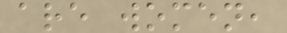are women,
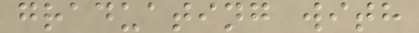graduating with
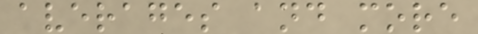averages and more
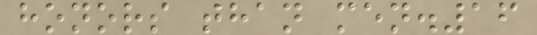honors than men.16
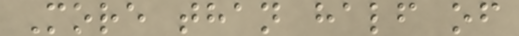More than half of
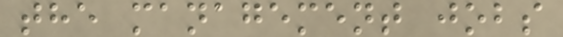the management jobs
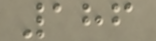186
